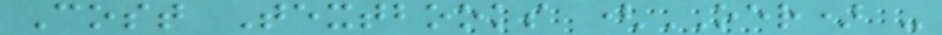Cost Textbooks (OER) -
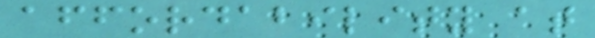affordability at
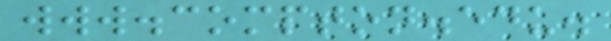www.compton.edu.
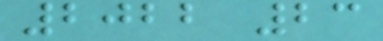2022 23
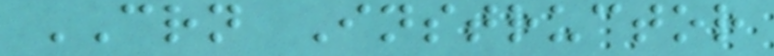CRN Instructor
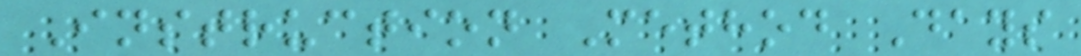Instruction Method Days
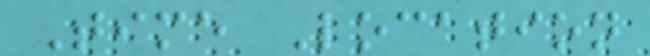Time Location
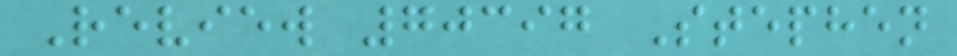Review 70397 Stephen
